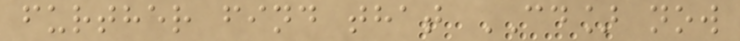further find that CD] now
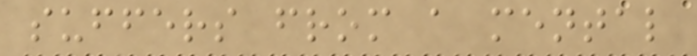suffers from a mental
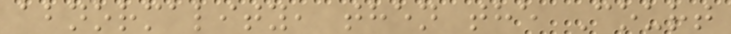abnormality, then the Court
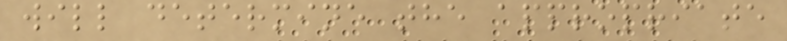will determine the appropriate
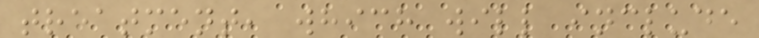treatment, which will include
